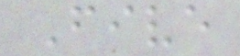Five
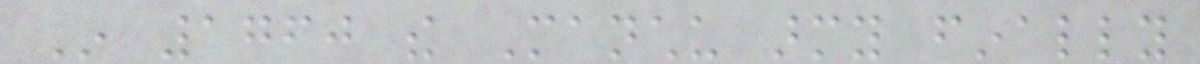In 1760 the Manchu army finally
